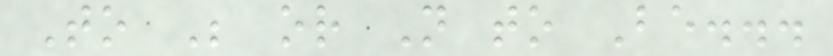To Be or Not to Be...
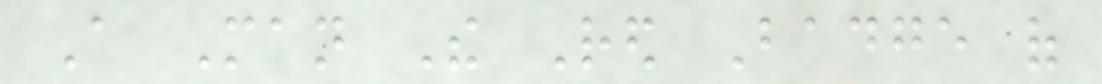A Man The Red Badge of
